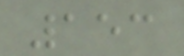153
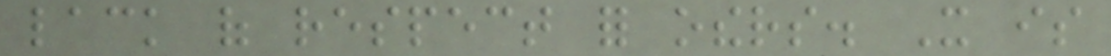lack of respect for others. It is
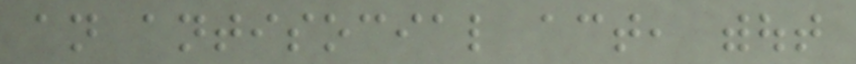an antisocial act, without
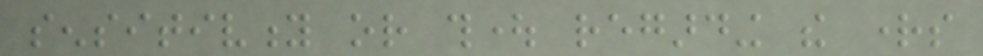sensitivity or thought regarding the rights
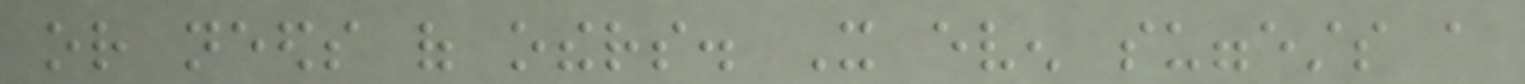or needs of others. It even suggests a
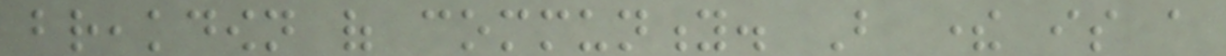breakdown of community. But there is a
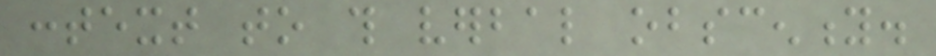context to this verbal obscenity.
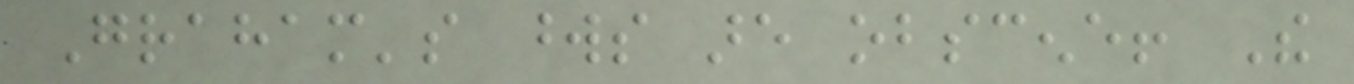Graham's words are obscene! The
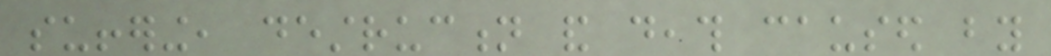suffering, destruction and death caused by
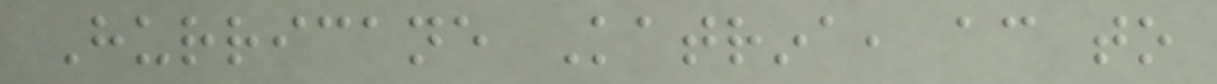Hurricane Katrina, according to
